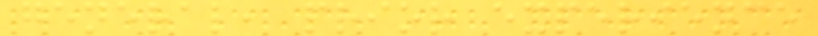general, prior experience
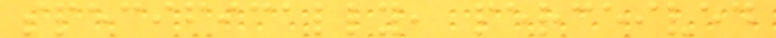specifically, perceived
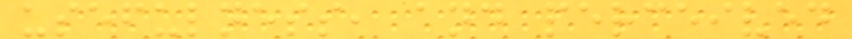usefulness, and perceived
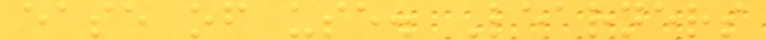ease of use. Learners
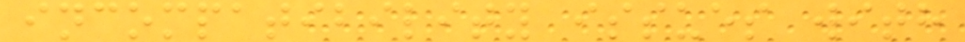incompatibility issues with
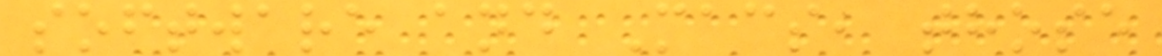software and Macs, those
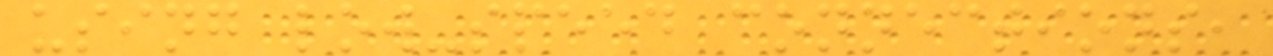using low-speed connections,
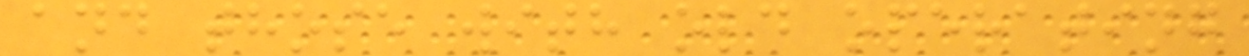and those with old operating
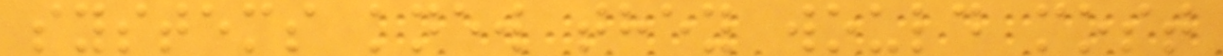systems knew they would most
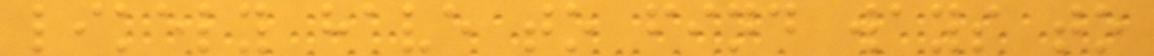likely have to find ways to
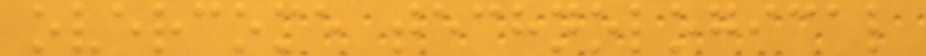overcome technological
